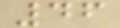46
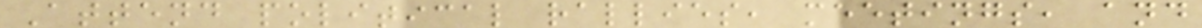Attend political rallies, meetings, and
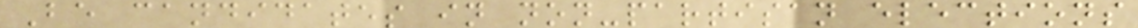Be candidates in non-partisan elections
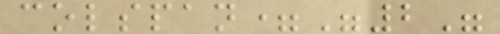colspan="2"
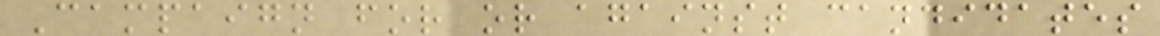Campaign for or against candidates
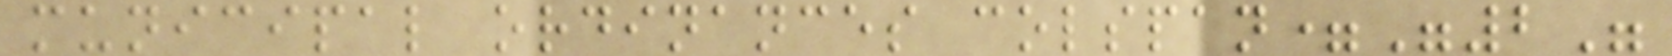municipal ordinances colspan="2"
